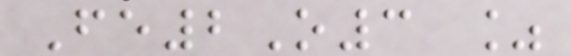Fe2O3 %
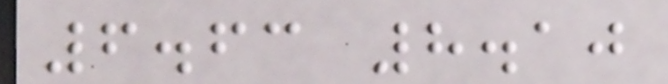6.63 8.10
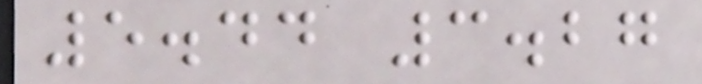5.44 3.27
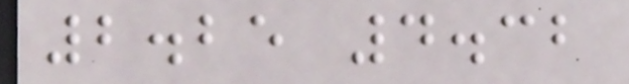2.25 4.32
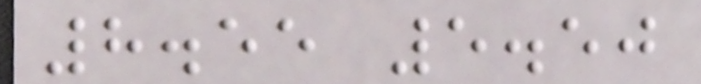8.55 5.50
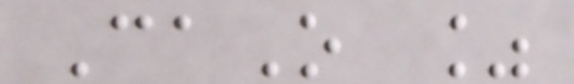CaO %
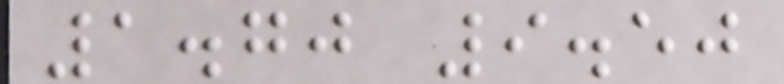1.70 9.50
